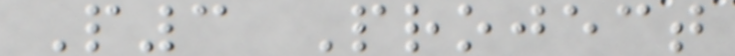P3 Project
